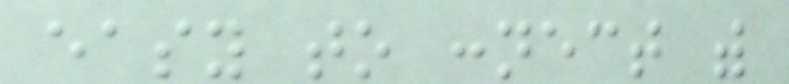easy to connect with
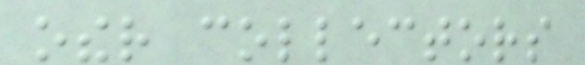other collectors
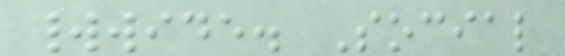worldwide. Social
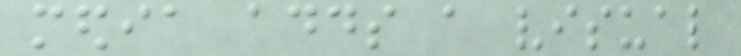media adds a visual
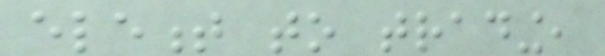element to trading,
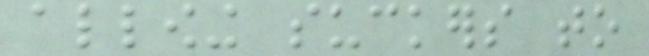allowing suckers to
